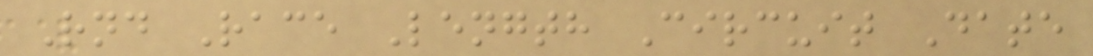Rnd Race Length Circuit Date
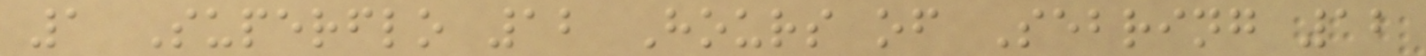1 Superflo 12 Hours of Sebring 12
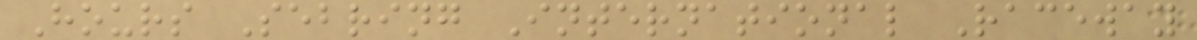Hours Sebring International Raceway
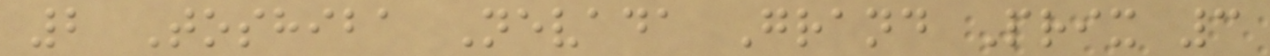2 Toshiba Nevada Grand Prix 3
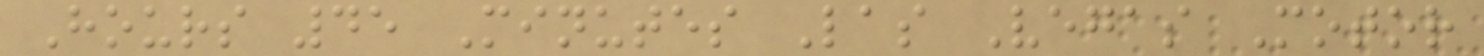Hours 45 Minutes Las Vegas Motor
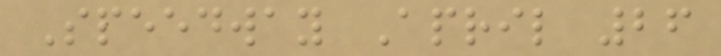Speedway April 26
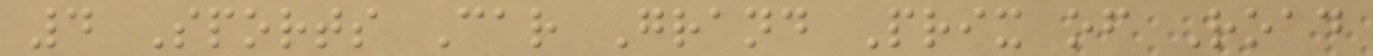4 Sports Car Grand Prix of Road
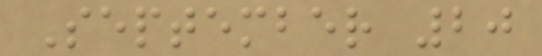September 20
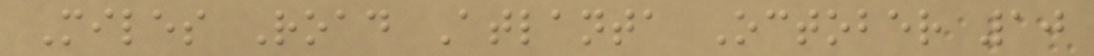Miles Road Atlanta October 10
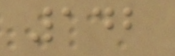142
